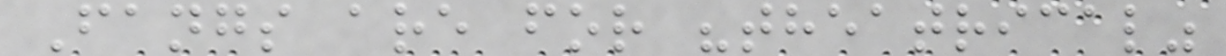Fangs are for "theatrical"
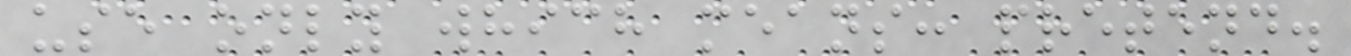use only which means: pretend.
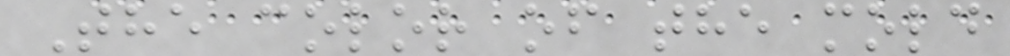The color of the mold
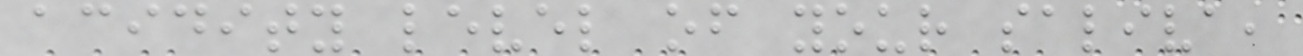acidity level of your saliva,
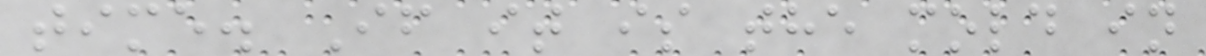time. If it is the mold in
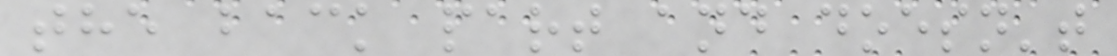the back part and doesn't
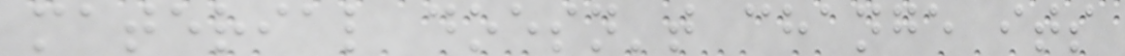material doesn't change its
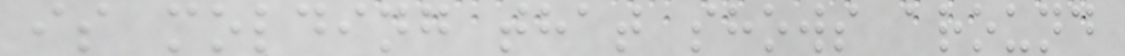is molding that shows around
